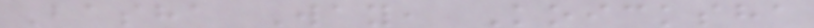Basha Way, Koicksha
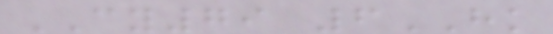CY79 6HK
